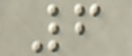6
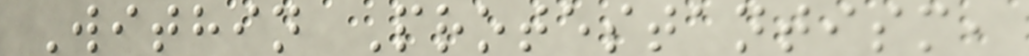Within Protestantism,
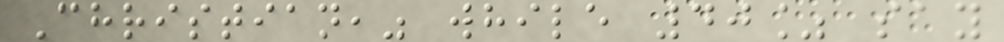Christian," while 40% say
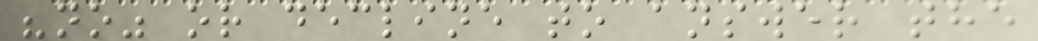"no" or decline to answer the
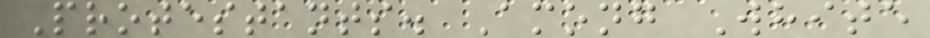Protestants. Among White
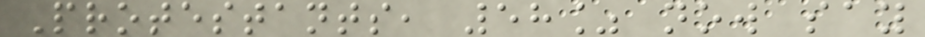Protestants, 58% now say
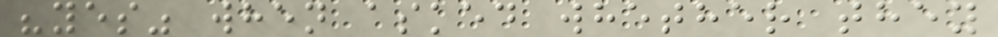"yes" when asked whether they
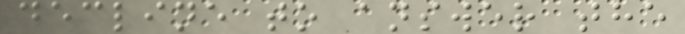decline to answer the
